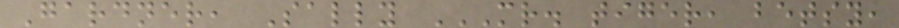Gardner, Sally MR. TIGER, BETSY,
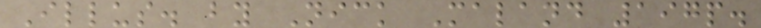Illus. by Nick Maland 197p.
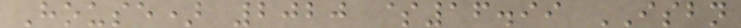House) 2020 $16.99 ISBN
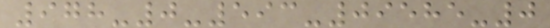978-0-593-09585-0
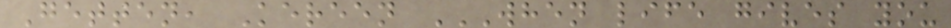Getten, Kereen WHEN LIFE GIVES YOU
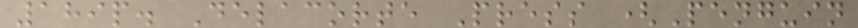189p. Delacorte Press (Penguin
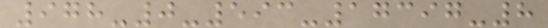978-0-593-17397-8
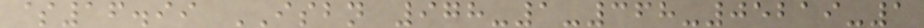$16.99 ISBN 978-1-368-05219-1
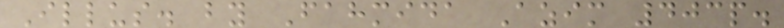Illus. by Fahmida Azim 403p.
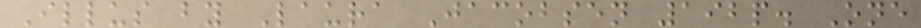Illus by Laura Jacobsen 192p. One
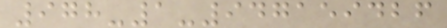978-1-947159426
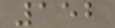152
